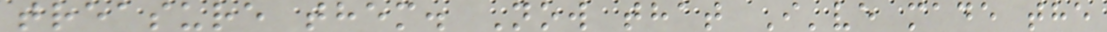treasure them. Now that I've made the
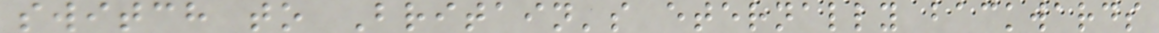switch to Britain's eternally backwards
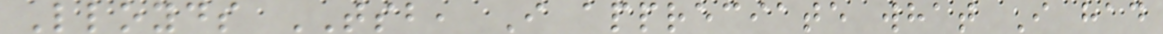Lloyds TSB, I appreciate what I had
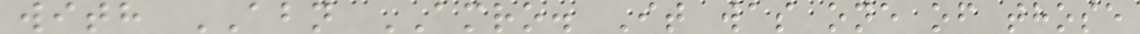with ABN AMRO. It was one of those
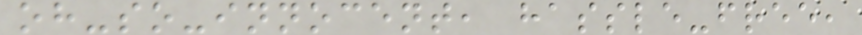oh-so-innocent, hassle-free,
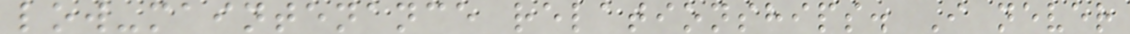low-maintenance relationships. I never
